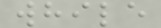while
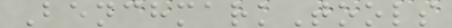BenchmarkTools
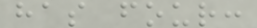has four:
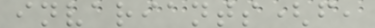invariants(f,
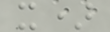x)
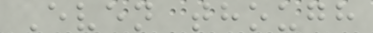Even though
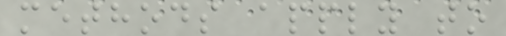methods apply to
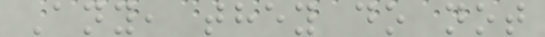Any, they do not
